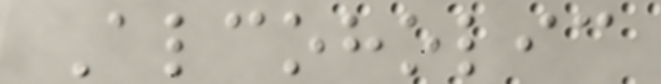Alcoholic
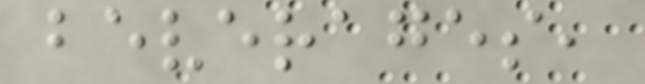beverages,
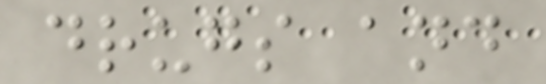drugs and
